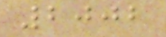2002
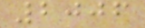2006
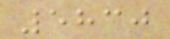5830
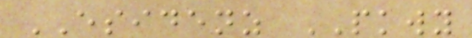ESIDENZ PKWY
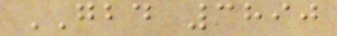GBD 3890
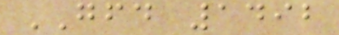GFD 1492
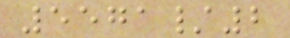5571/2
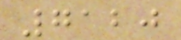7120
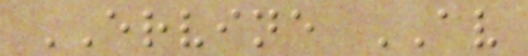ERVINE AV
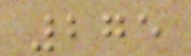275
